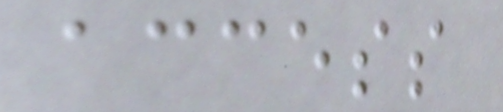access
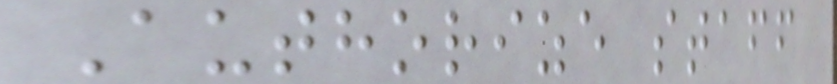Authorize staff
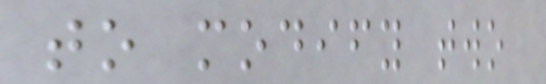to modify two
